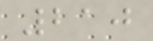210
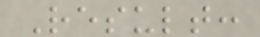Result:
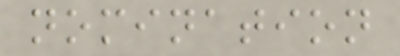nomination
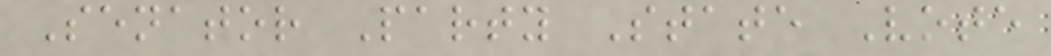Senator Party State Vote
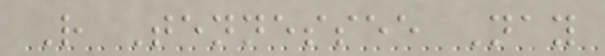R Tennessee Nay
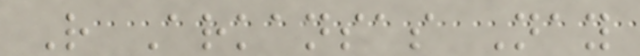R Arkansas Nay
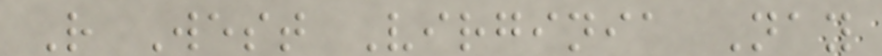R West Virginia Nay
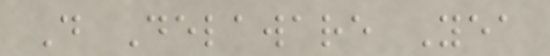D Delaware Yea
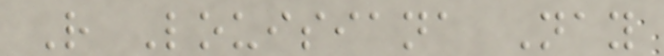R Louisiana Nay
